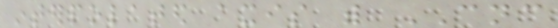interpolated axis with CNC
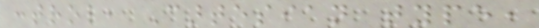control, Cartesian type,
